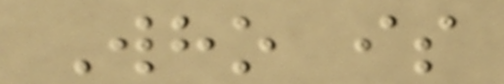Who is
